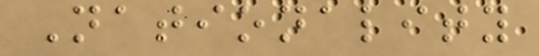Nationality
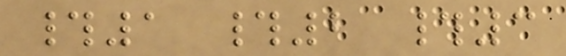#1 #2 #3
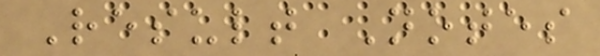Result Notes
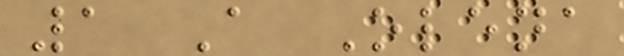1 A Olena
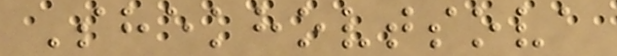Shekhovtsova
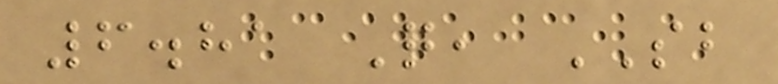6.81 Q, SB
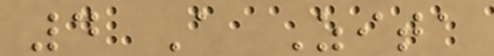4 A Zita
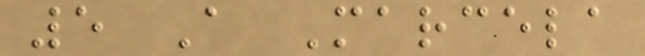5 A Marcela
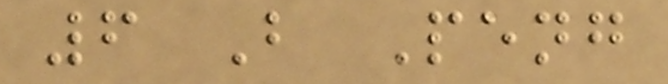6 B Peng
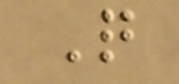Q
